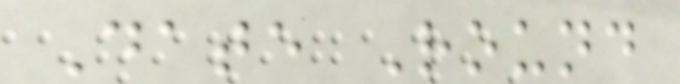Date Round
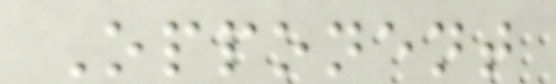Opponent
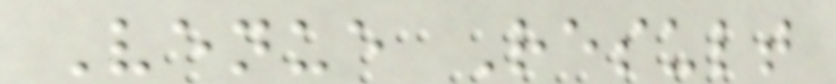Venue Result
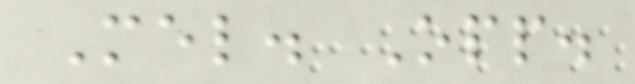Mel. Opp.
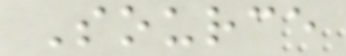Source
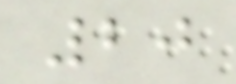20
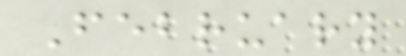February
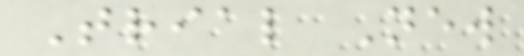Trial New
